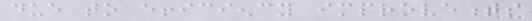due to efficiency improvements
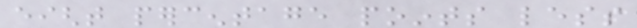eight percentage points less
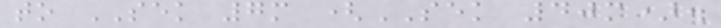to SEK 7m (SEK 40m).
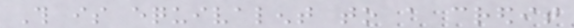This is equivalent to a credit
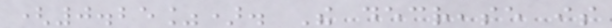(0.25%). The decrease is
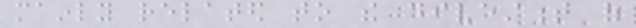mainly related to the divestment of
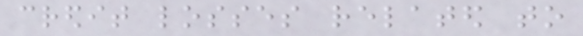credit losses related to
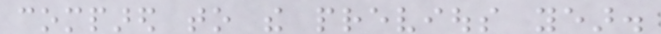compared to the previous year.
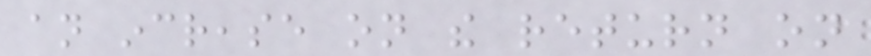an increase on the return on
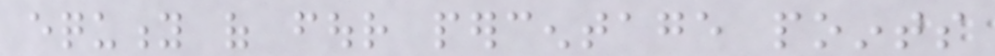equity of four percentage points
